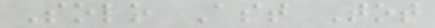Solo Ast Tot
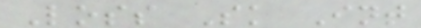Loss Sk Int
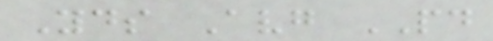Yds Avg PD
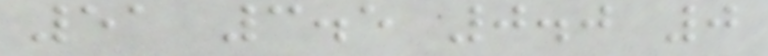51 3.5 0.0 0
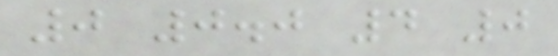0 0.0 4 0
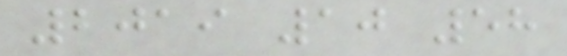2019 10 58
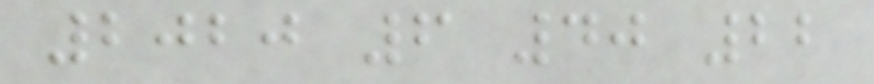2020 6 40 22
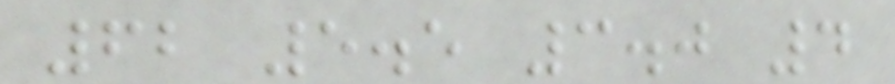62 5.5 3.0 4
